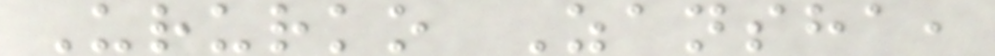Ururko Zansha,
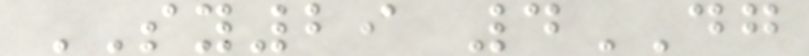SY29 4DG
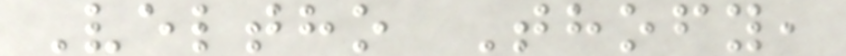Veltho Thofy,
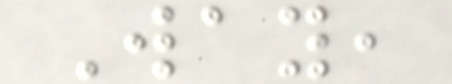Way,
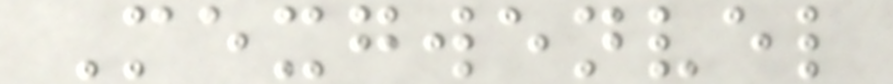Mexgwenvel
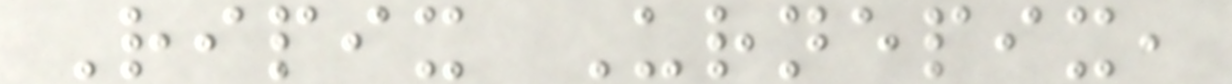Ripix Urnepix,
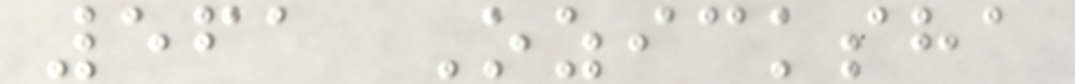561 Ozicksha
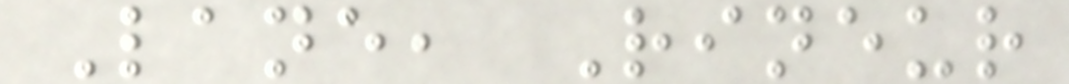Lane, Rineur
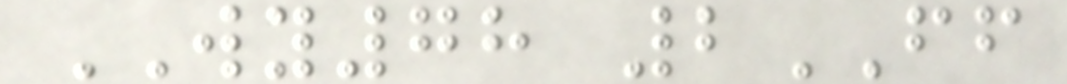WY78 2FF
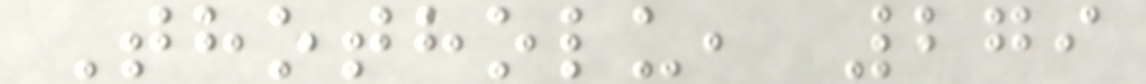Thotholu, 279
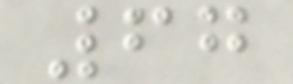67
